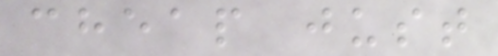cheap just
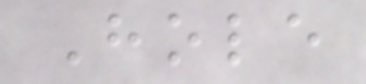Hole
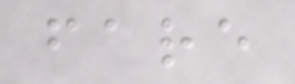fare
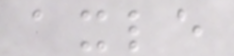axle
